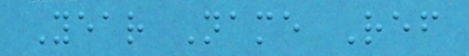Year Name Ref
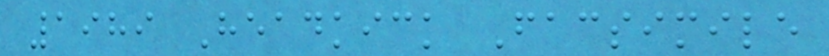1989 Headkick Facsimile
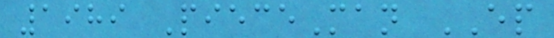1989 PieceMan EP
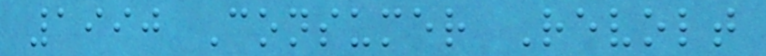1990 Consumer Revolt
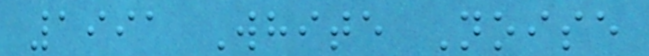1991 White Noise
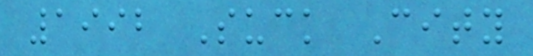1992 Suck City
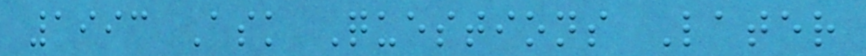1993 Ask Questions Later
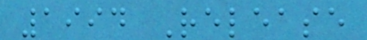1994 Release
